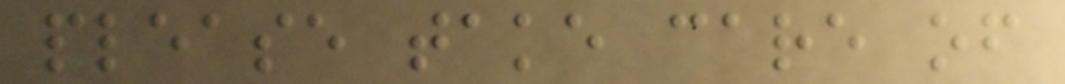please take care of
